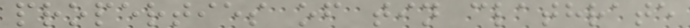properties of tin clathrate
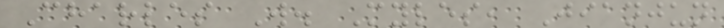Charles W. Myles, Jianjun
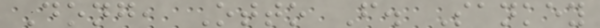Dong, Otto F. Sankey
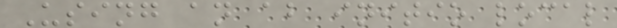Using an ab initio local
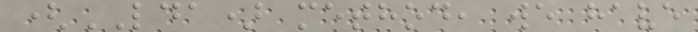(LDA) method, we have
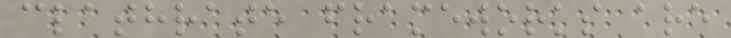clathrate frameworks are
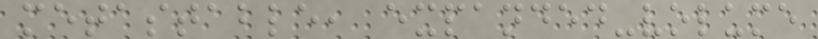metastable, expanded-volume
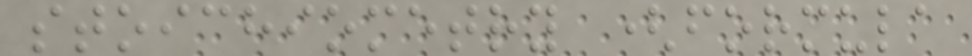stoichiometry (formula
